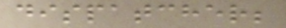dispatcher;
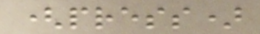(press)
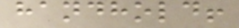handhold!
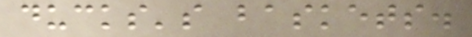ducks's baskets.
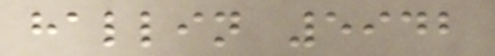hallin 5942
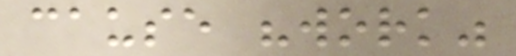cause "work"
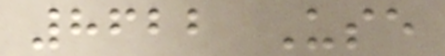8622 Use
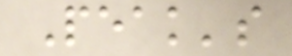Peak's
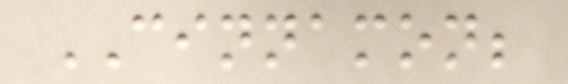CINNAMON;
